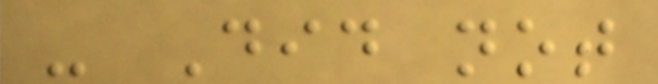- Did not
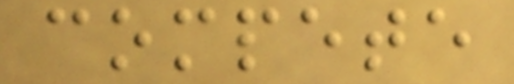compete
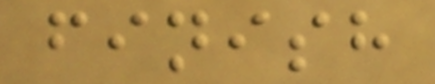finish
